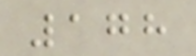178
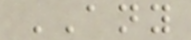ANY
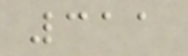311
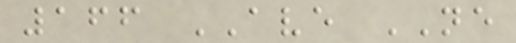166 AVE NE
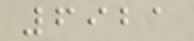6921
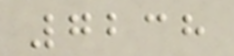7238
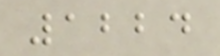1224
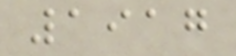1917
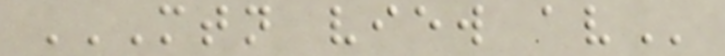MTN VIEW AV
